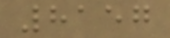8157
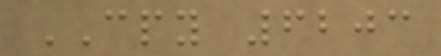CPY 6203
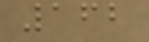162
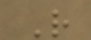R
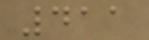411
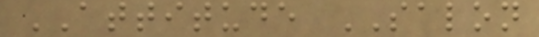ATTITUDE SALON
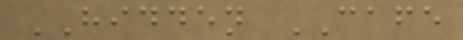HIDDEN CAFE
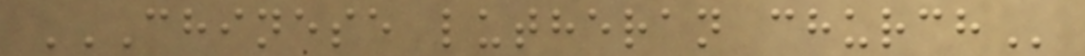CHINESE LUTHERAN CHURCH
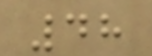48
